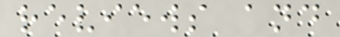reviews and
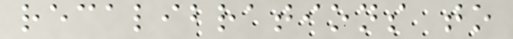recalibrations to
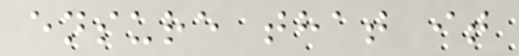ensure that it
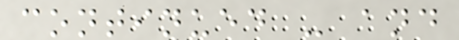continued - and
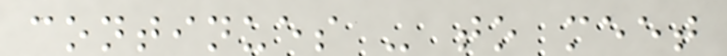continues - to meet
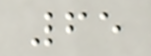65
